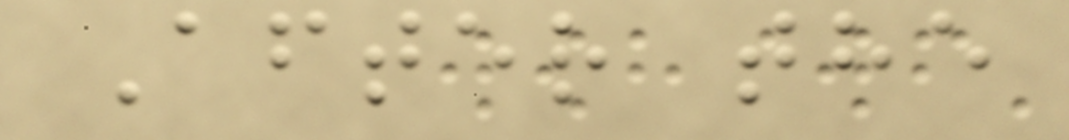After the
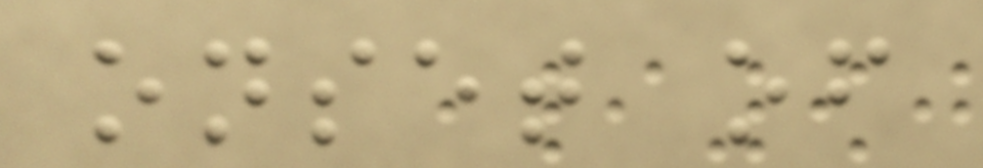onset of
